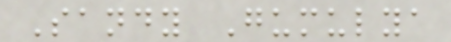Sandy Gumulya
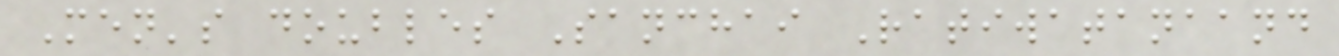Men's doubles Sanchai Ratiwatanaand
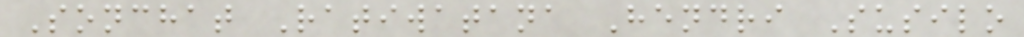Sonchat Ratiwatana Hendri Susilo
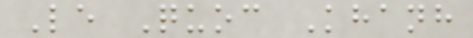Le Quoc Khanh
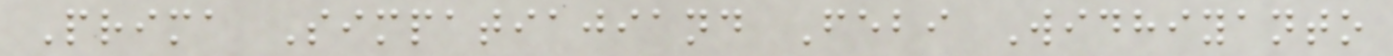Prima Simpatiajiand Febi Widhiyanto
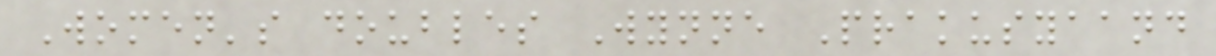Women's doubles Wynne Prakusyaand
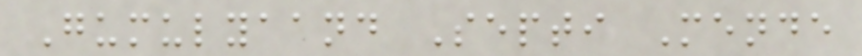Gumulyaand Septi Mende
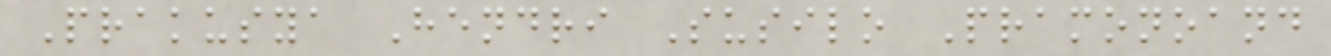Prakusya Hendri Susilo Pramonoand
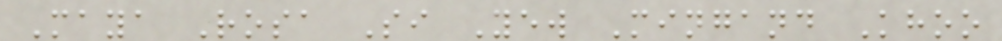Maya Rosa Si Yew Mingand Khoo
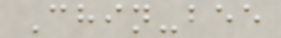Chin-bee
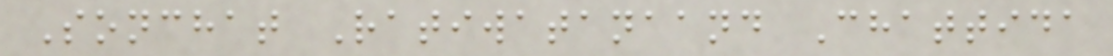Sonchat Ratiwatanaand Chattida
